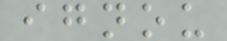ignou
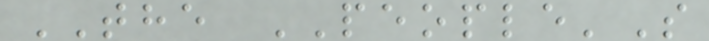THE PEOPLE'S
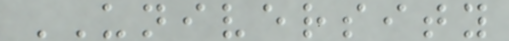UNIVERSITY
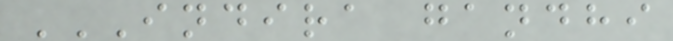INDIRA GANDHI
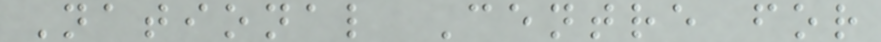National Centre for
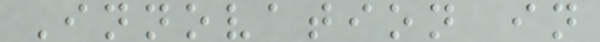Innovation in
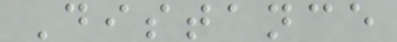Distance
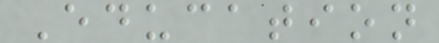Education
